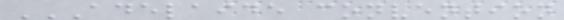ADELAIDE CONVENTION
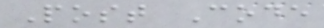Post Code
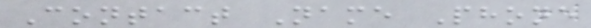Contact Name Phone
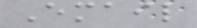Email
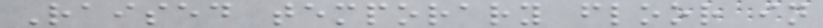Raised temporary floor in
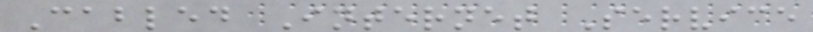Cabled Internet Service
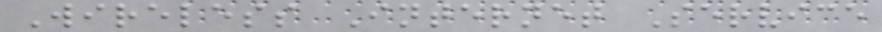Wireless Internet Service
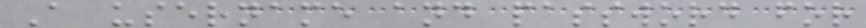A username and password for
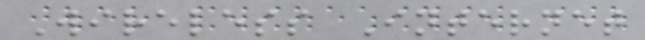Wireless Internet
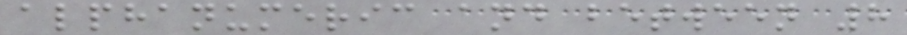alphanumeric and between 8
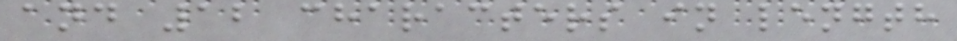and 12 characters in length
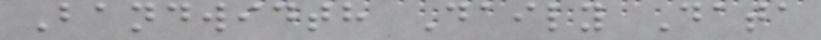Bandwidth Daily Data
